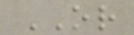OR
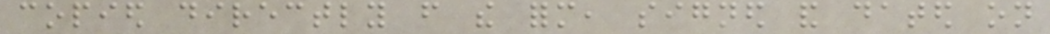copied directly from the form, signed and dated on
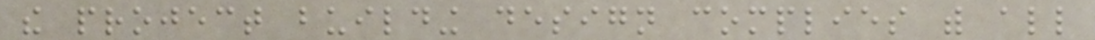the project building design complies with all
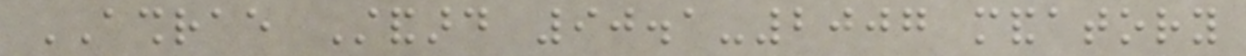ASHRAE Standard 90.1-2007 mandatory
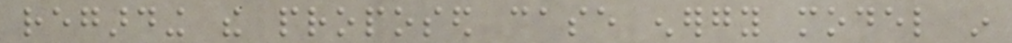regarding the proposed case energy model in
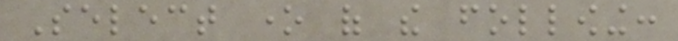Select one of the following:
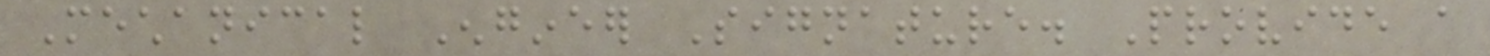Mechanical Engineer Signature. Provide a
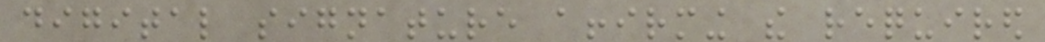digital signature affirming the required
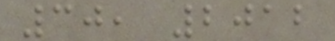30, 2012
